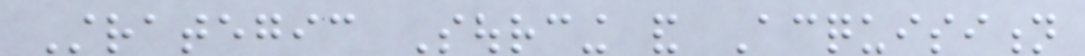Strategic Sourcing and Acquisition
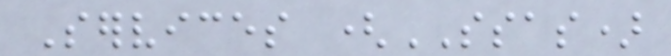Services (SSAS)
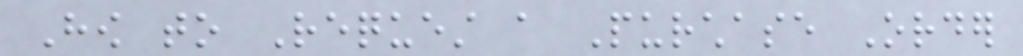How to Request a Purchase Order
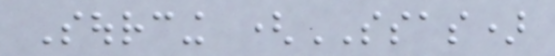Sourcing (SSAS)
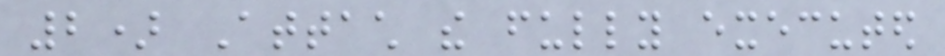2) Attach the fully executed
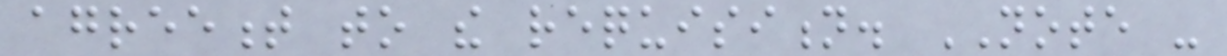agreement to the requisition. NOTE -
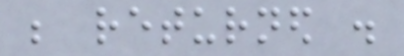be returned .
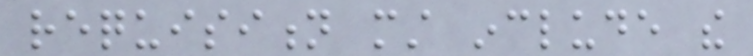requisition must include the
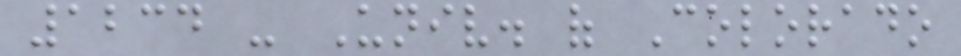1234 - Univ. of Colorado
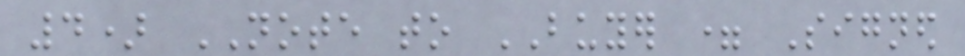4) NOTE to BUYER = Signed
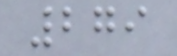279
